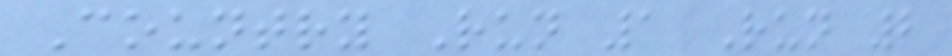Country Run 1 Run 2
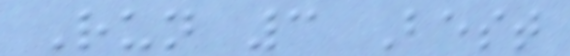Run 3 Best
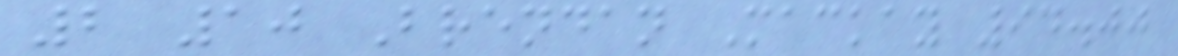2 10 Brendan Mackay 94.00
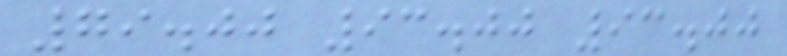79.00 93.00 93.00
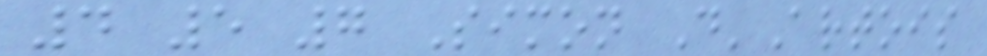4 5 7 Simon D'Artois
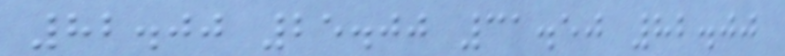82.00 25.00 31.50 82.00
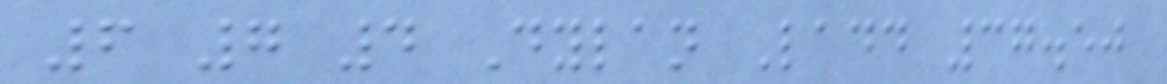6 7 4 Dylan Ladd 37.50
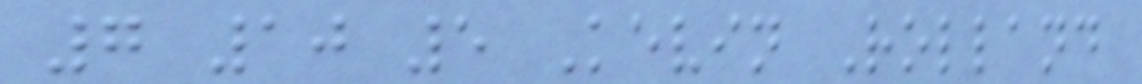7 10 5 Kevin Rolland
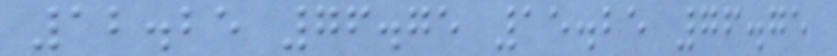12.25 76.75 15.25 76.75
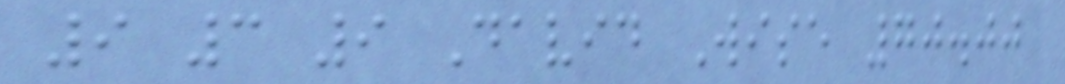9 3 9 David Wise 70.00
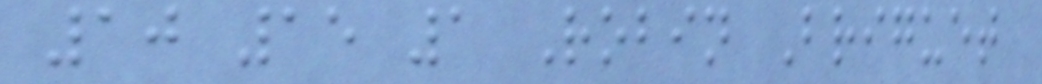10 15 1 Robin Briguet
